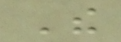The
